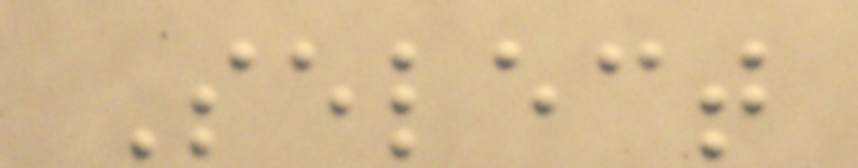Select
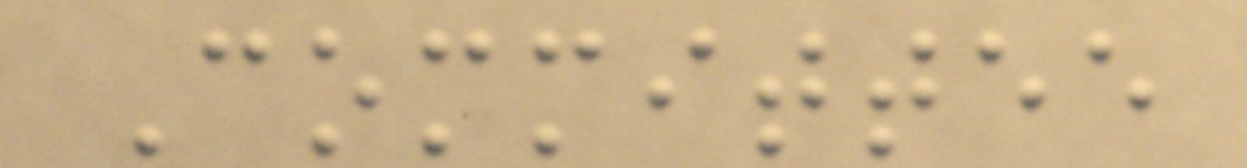Committee
